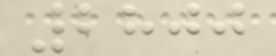2800
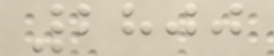2800
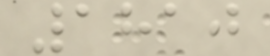1810
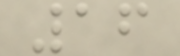16
